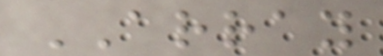ARRAY
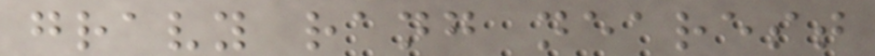gravy rang nearest
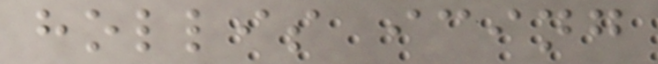hollis icing
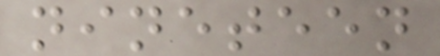nineteen
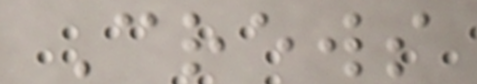Crews
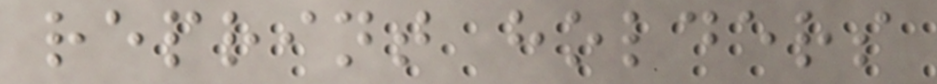reprint holders
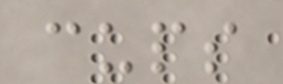cups
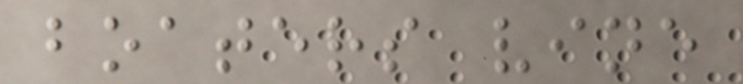boaters vine
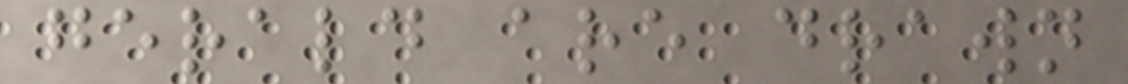gerald are drawn
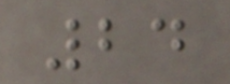24
